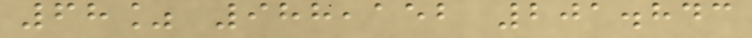68% 988,152 201.843
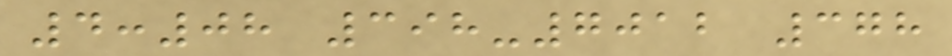4:08 398-7012 378
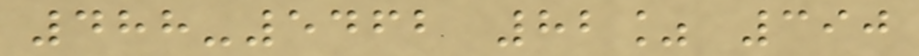488-5462 82% 390
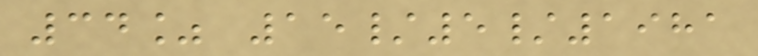34% 15/5/1981
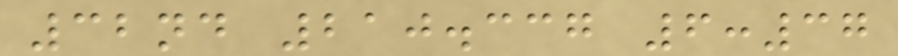32nd 210.337 6:37
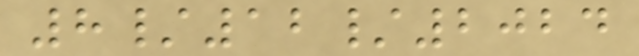8/12/2024
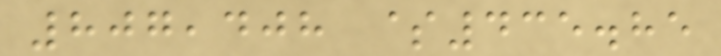807,408 $435.85
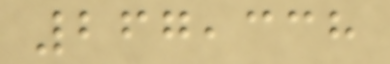267,338
